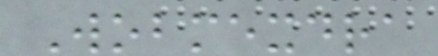Wobmexdra
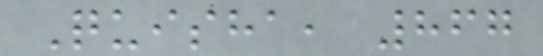Quisha, 867
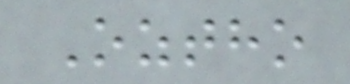Oztho
